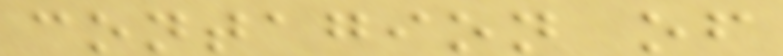contagion of
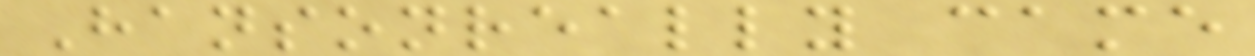Hansonreally came
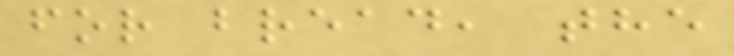for bread, the
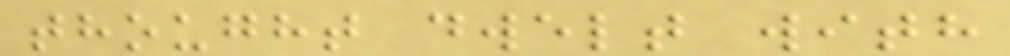thought dwelt with
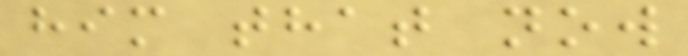him that now
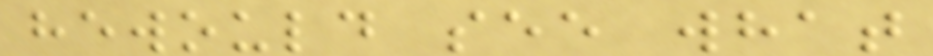hewould see what
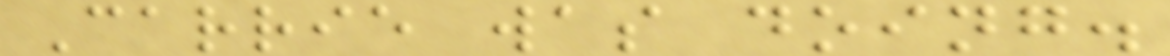Carrie was doing.
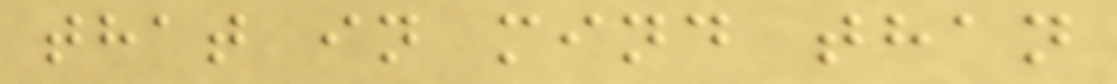that in mind than
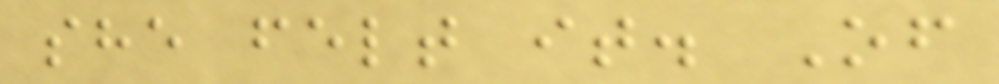she felt it. Of
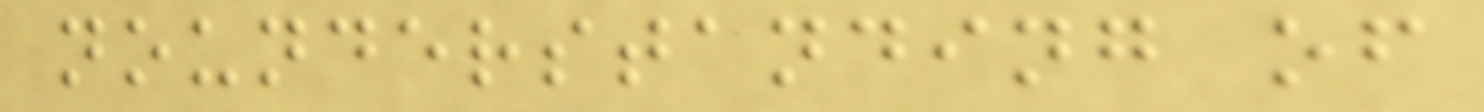nounderstanding of
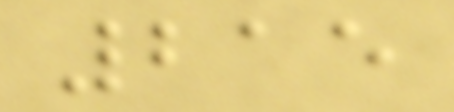215
